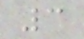3
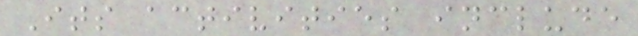Its activities include
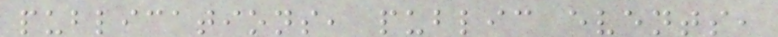publications, public events,
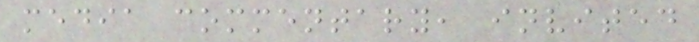media commentary, invited
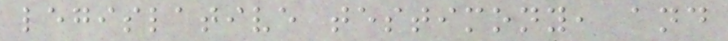legislative testimony, and
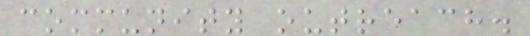community outreach.
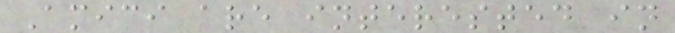Amici are interested in
